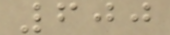600
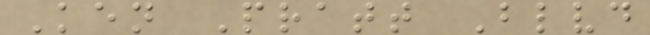Ken Pratt Blvd
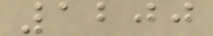1200
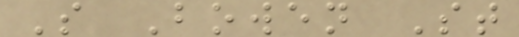S Bowen St
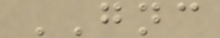GNC
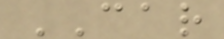CAR
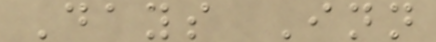Days Inn
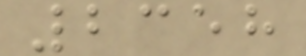2358
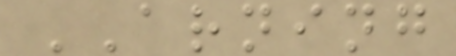ARNING
